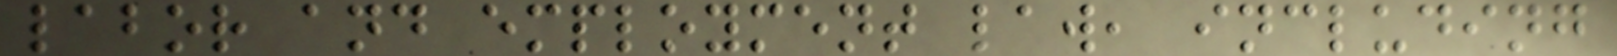labor and employment law, including
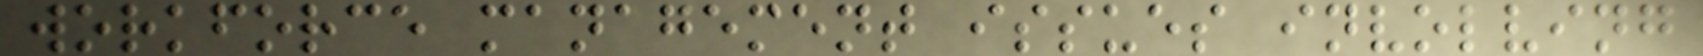workforce management issues involving
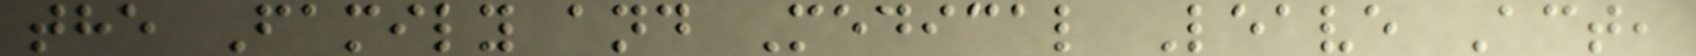the Family and Medical Leave Act,
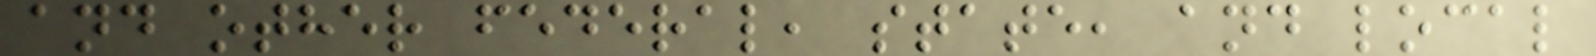and other federal, state, and local
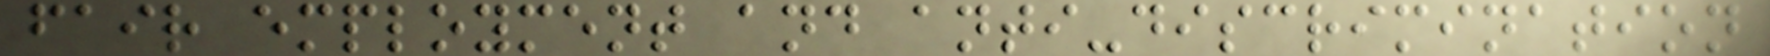fair employment and anti-discrimination
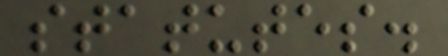statutes.
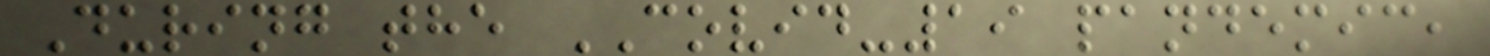During the COVID-19 pandemic,
